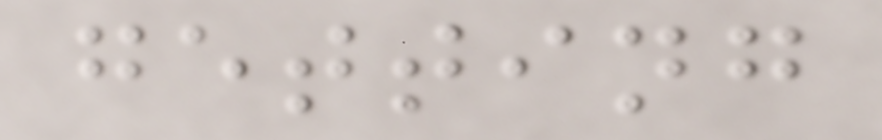getting
